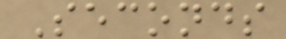Seconds
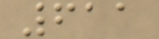611
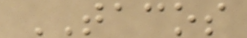TACOS
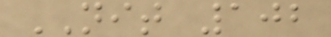NIT 102
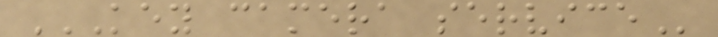KEY CAMERA SERVICE
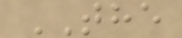THE
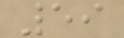59
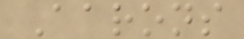Aarons
